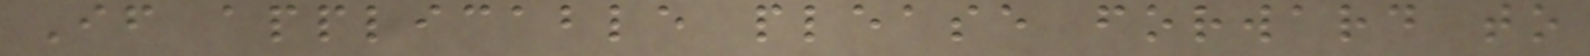If applicable please forward to
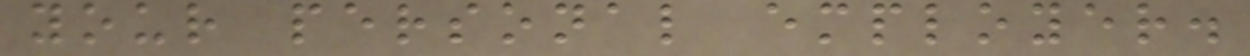your personal employer.
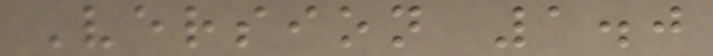Version 1.0
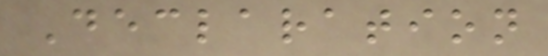Declaration
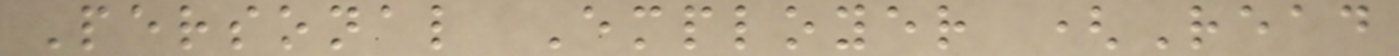Personal Employer (Read
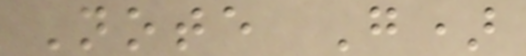Note G)
